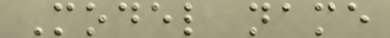Model name
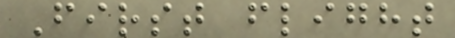First flight
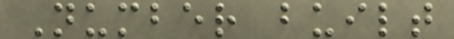Number built
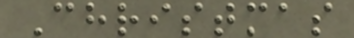Christmas
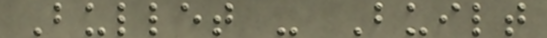Bullet - Built
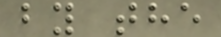by the
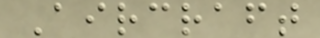Aircraft
